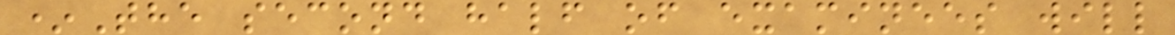*The second half of examinees will
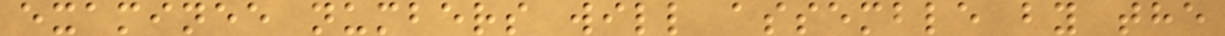examinee numbers will assemble by the
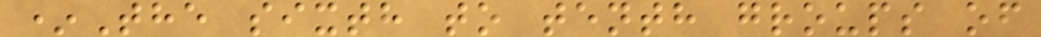*The sixth to tenth groups of
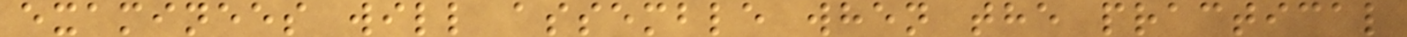examinees will assemble when the practical
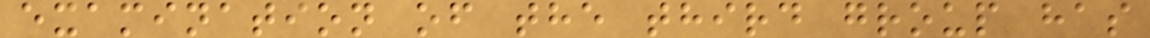examination of the third group has
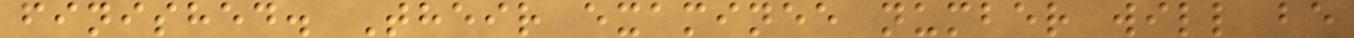finished. Their examinee number will be
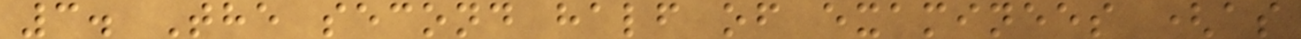3. The second half of examinees (as
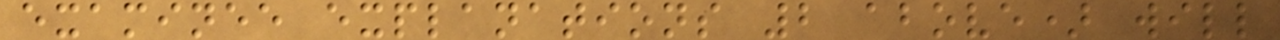examinee explanations 2 above) will
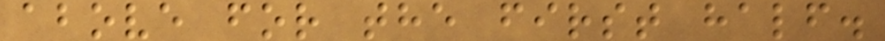above for the first half.
